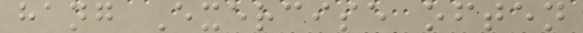hang Exercise often
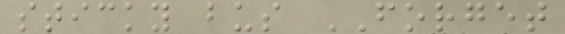sticky bus FORGET
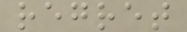regret
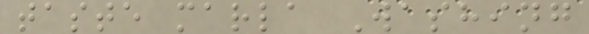taste marla Washing
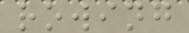rowing
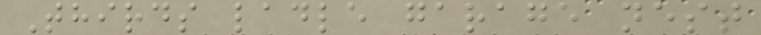Thirds ladle garage nest
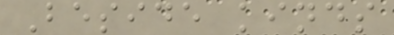Beside kinds
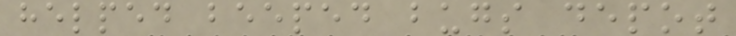helped beeped bugs depot
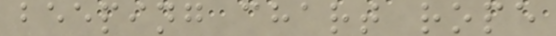beeping chart rope
